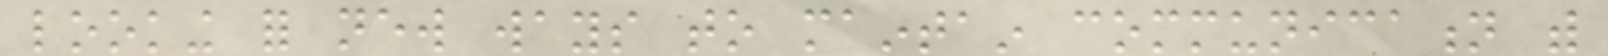looking for new ways to maintain communication with
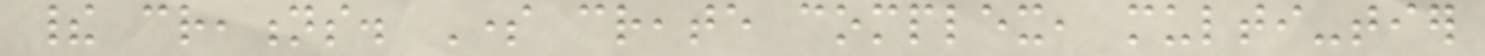their creations. Some create complex, multi-tier
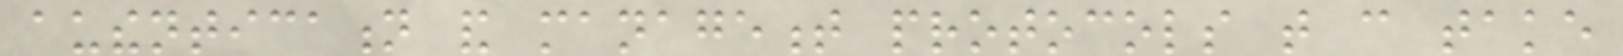authentication and management protocols that can take
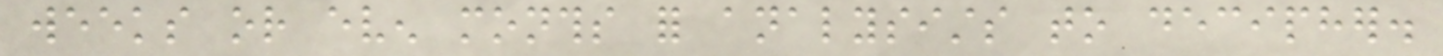weeks or even months for analysists to decipher.
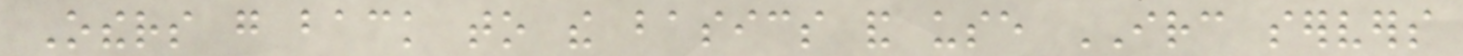Others go back to the basics and use IRC servers
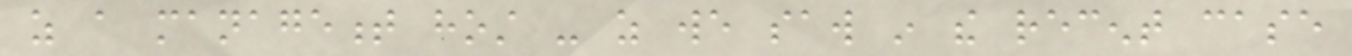as a management host - as we saw in the recent case
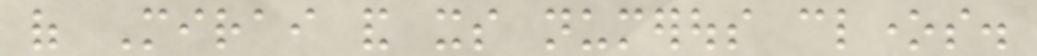of Mirai and its numerous clones.
